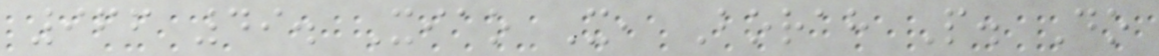966 49. Xiao X, Borah P. Do
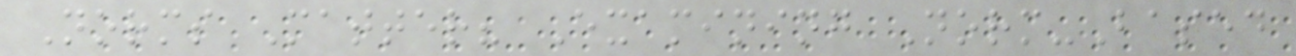Norms Matter? Examining Norm-Based
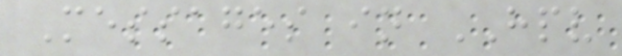Messages in HPV
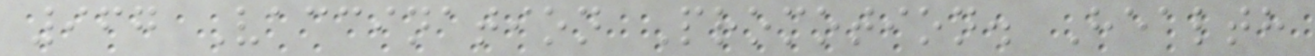967 Vaccination Promotion. Health
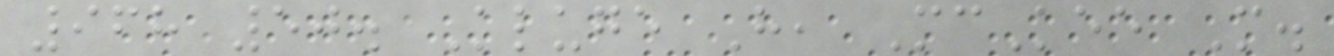968 50. Kluge H, McKee M.
